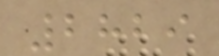2829
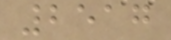2517
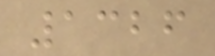1326
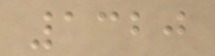1320
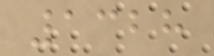1328
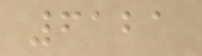6121
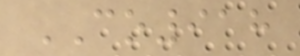CO918
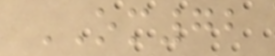OM72
